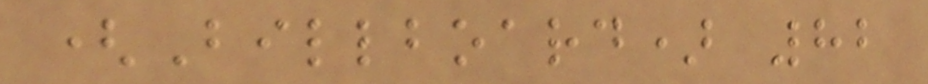(Billboard) 82
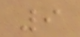9
